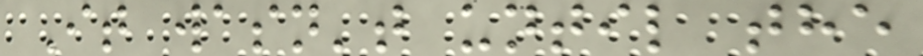It wasn't until the
